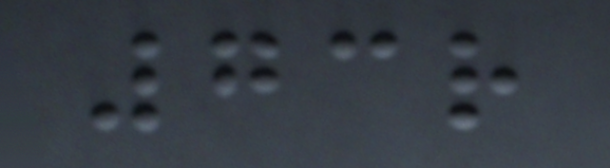73r
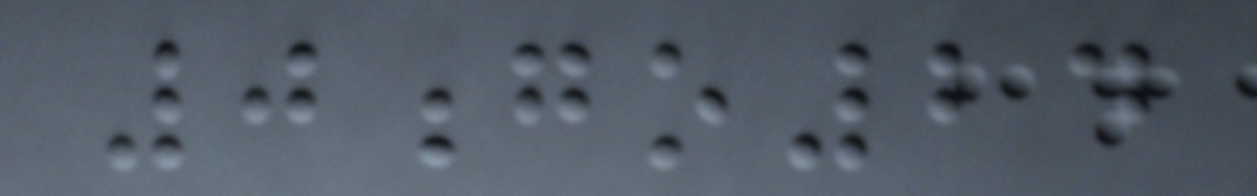0go24
